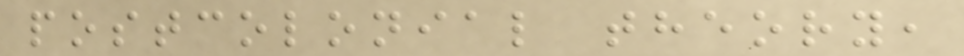postcolonial theory,
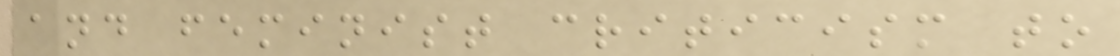and feminist criticism to
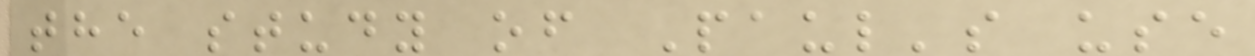the study of Paul's use
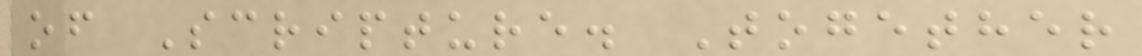of Scripture. Together
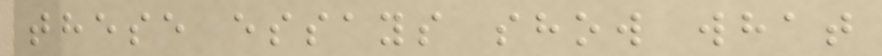these essays show what
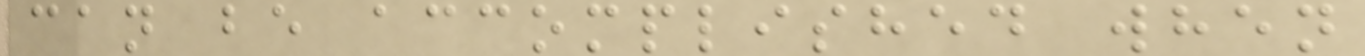can be accomplished when
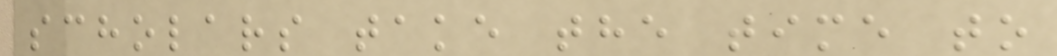scholars take the time to
